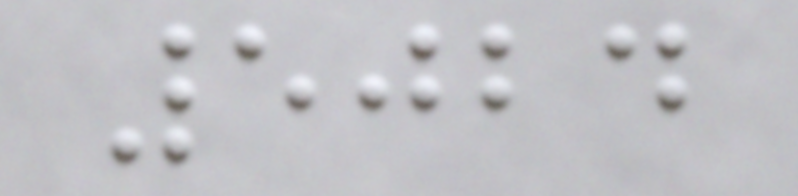5024
